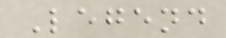Legend
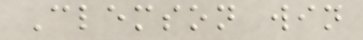Clemson win
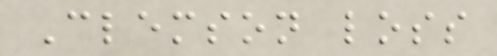Clemson loss
